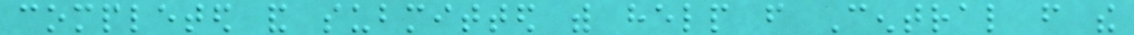completed and submitted with help from Central from the
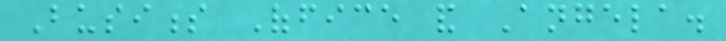Business Office and Angela.
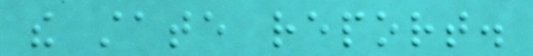the state report.
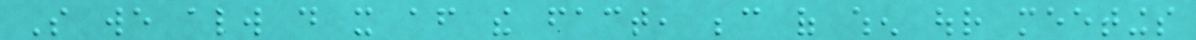So we always do it after the fact, because of when our meetings
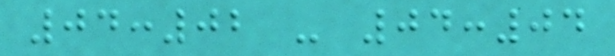04:02 - 04:04
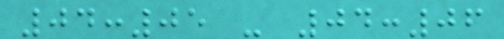04:05 - 04:06
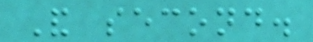And second.
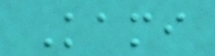Kami
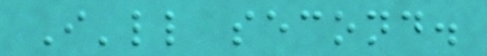I'll second.
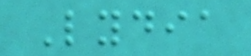Lydia
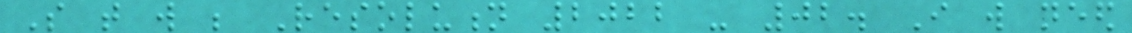So that will be Resolution 2022 - 02. I will need
